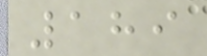189
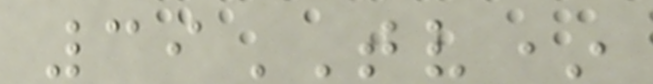39TV*
